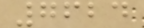7624
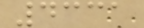4331
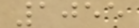1055
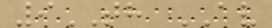9TH AV
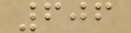606
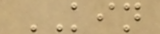KIN
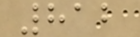812
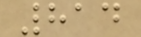814
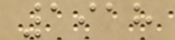1918
